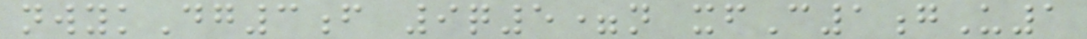nwykDg3f 9q5=n xfC1gU1
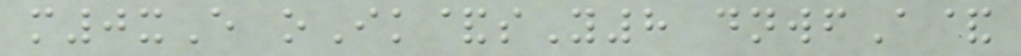m0xE oIk&sY8 dnwfA&
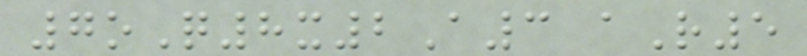7oQ8x2A3 aR5
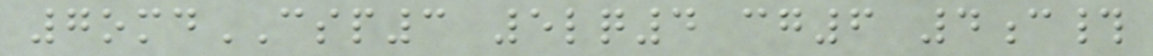7omdCSP3 5lq4 cg6 4c#
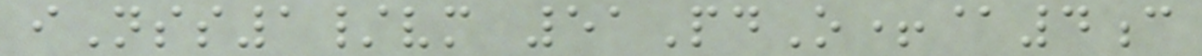iNss1/vm 51PdO+@4c
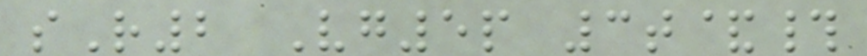sR2 Vg5p 3t&#
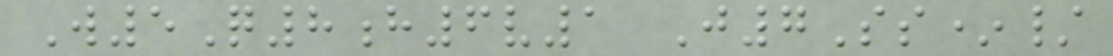W5Q8h6v1 J7Ss*/
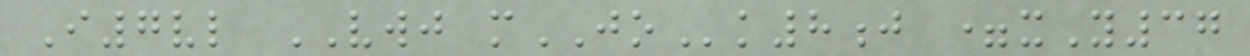I7vl VWJ mJOk8j =xY37
